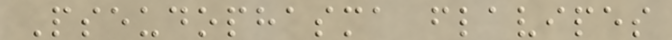Pseudophasma flavipes
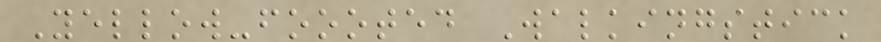Yellow-foooted Walkingstick
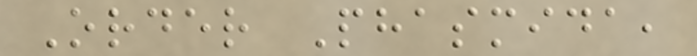Order Phasmida,
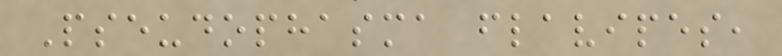Pseudophasma flavipes,
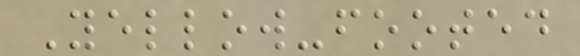Yellow-footed
